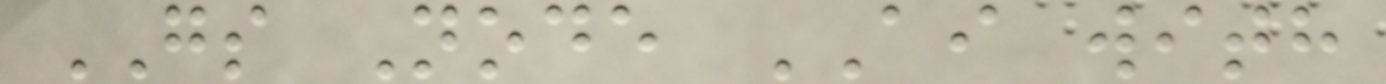GS Node AI with
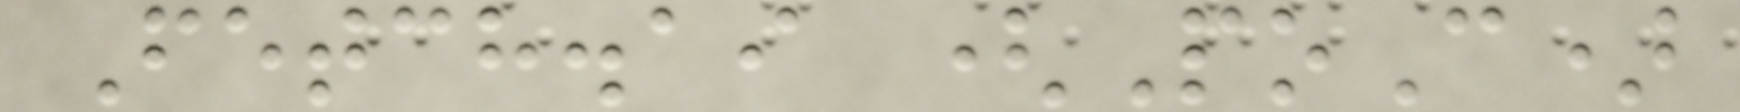Fetch.ai (PoC)
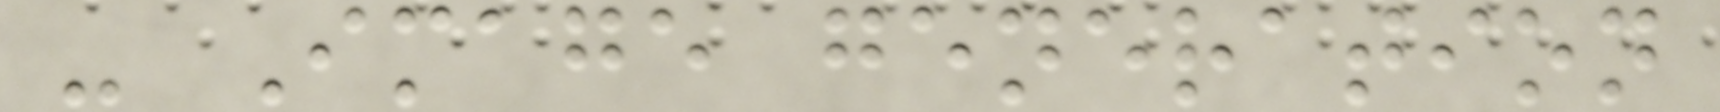- Image generation
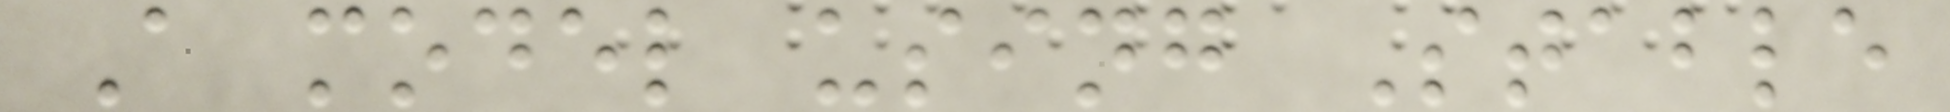A model using Stable
